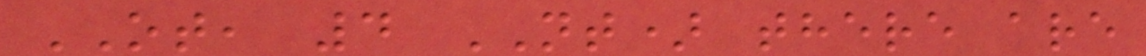OT, 4 NT) there are
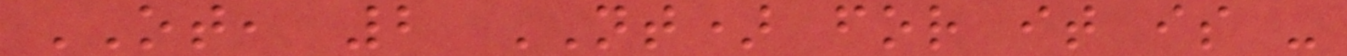OT, 2 NT) for it is -
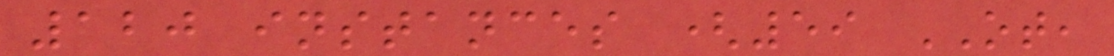120 instances (59 OT,
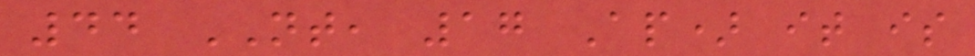44 NT, 17 Ap) it is
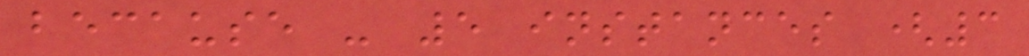because - 5 instances (3
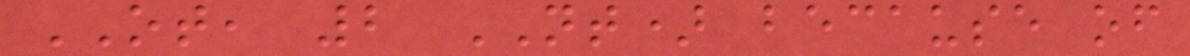OT, 2 NT) because of
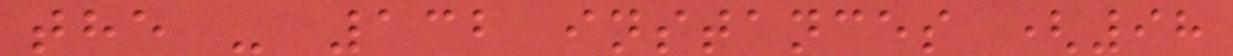the - 132 instances (98
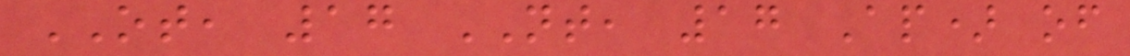OT, 17 NT, 17 Ap) of
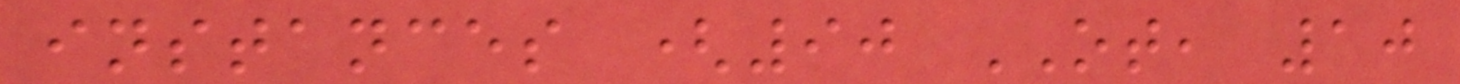instances (90 OT, 10
